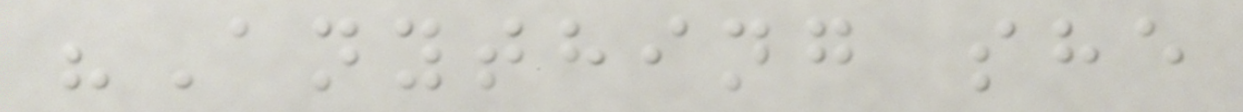"Anything she
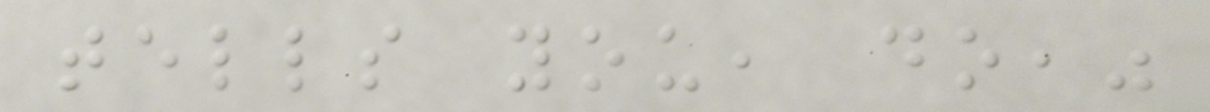tells you, do,"
